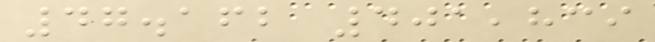47.162 401,839
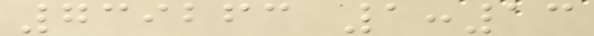739263 1:13
